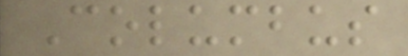Columbus
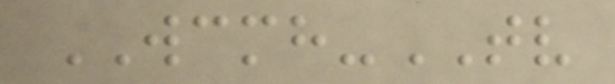WCMH-TV
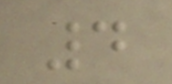4
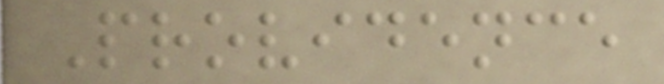Providence
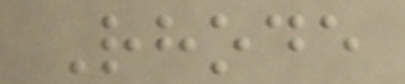Rhode
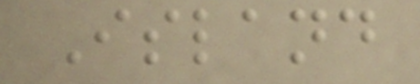Island
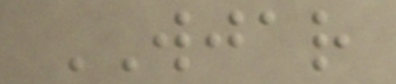WJAR
